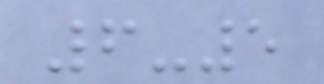6-5
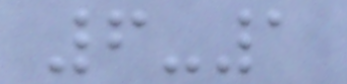6-1
